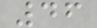46
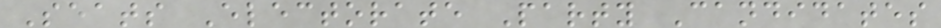Seats Electorate Party Candidates
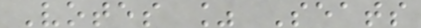Votes % Seats
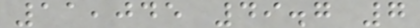11,045 49.7 7
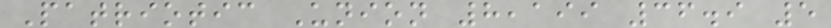Patriotic Union 8,199 36.9 5
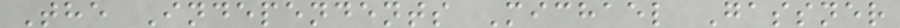The Independents Michael Gassner
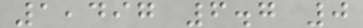1,497 6.7 0
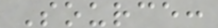Source:
